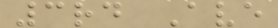3rd Ave
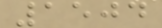1504
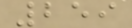259
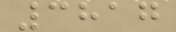3817
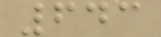643
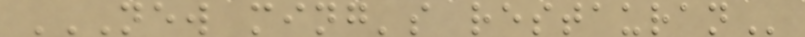NEW MING'S RESTAURAN
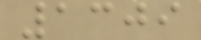1309
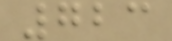723
